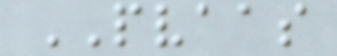PVAAS
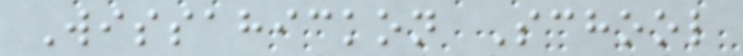Wissahickon School
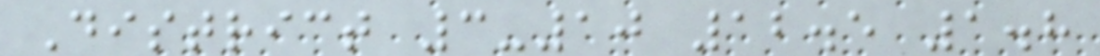District 3-10 12.5 1.8
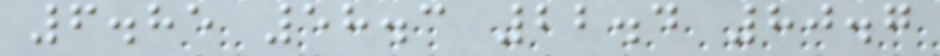6.85 58.3 22.4 80.7
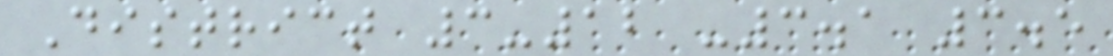District 3-12 -3.1 3.5
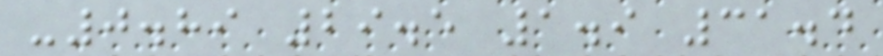-0.89 29.5 1.9 31.4
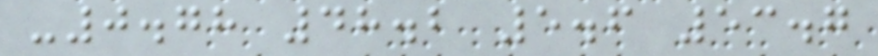-0.78 48.2 5.6 53.7
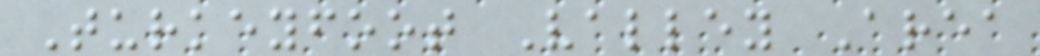Turkeyfoot Valley Area
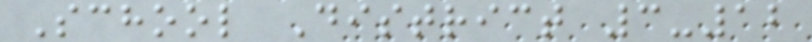School District 3-12
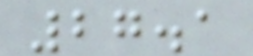27.1
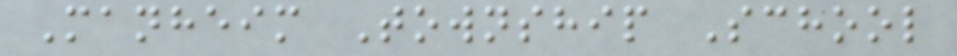Manheim Township School
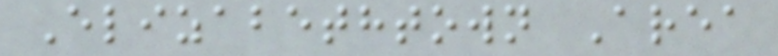Elizabethtown Area
